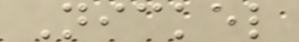Nickel
